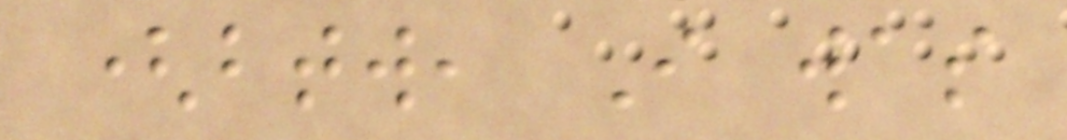(btw, I was
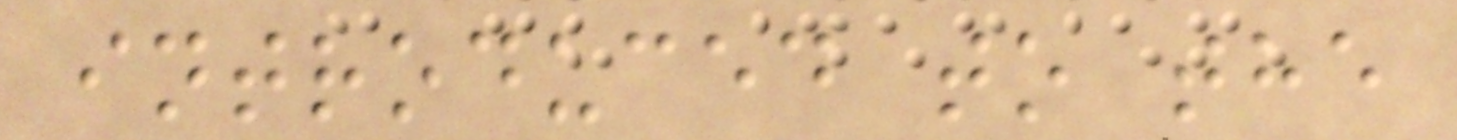introduced to the
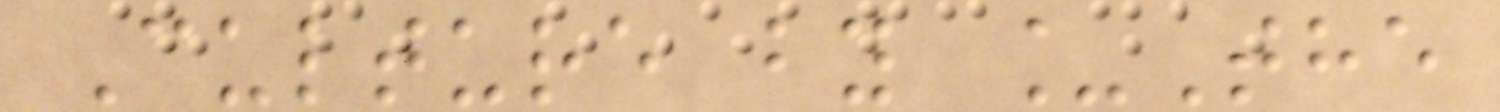Culture by _The
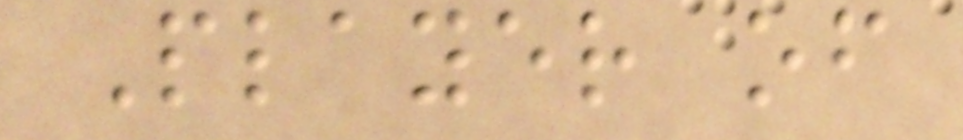Player of
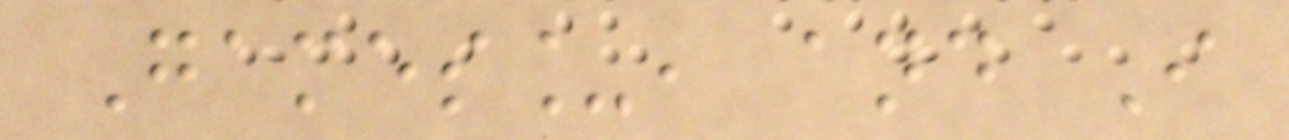Games_, and I
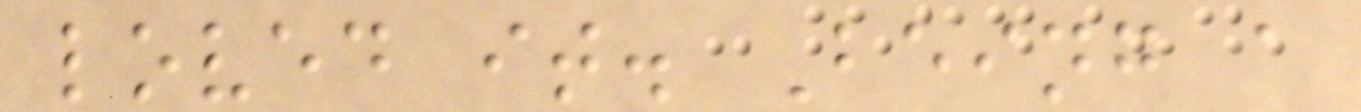loved it. Being a
